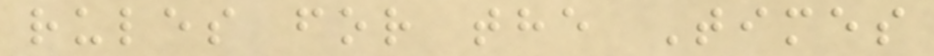rules for the Times
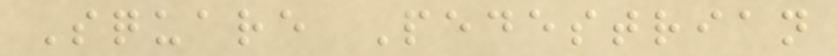Square Pedestrian
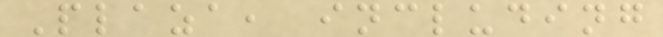Plaza, including
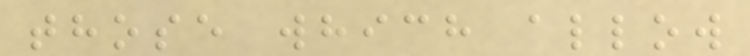those which allow
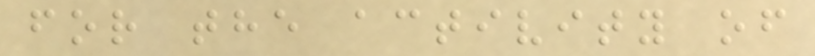for the activity of
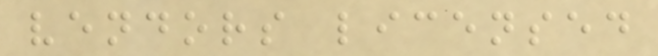vendors licensed
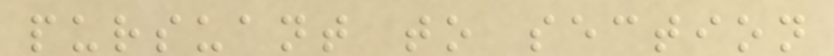pursuant to section
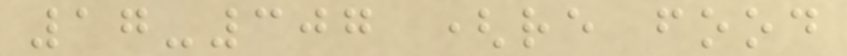17-307 (re food
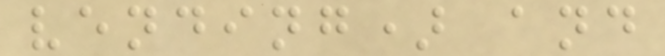vending) and
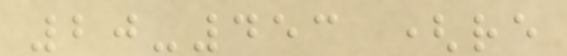20-453 (re
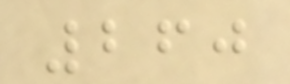260
